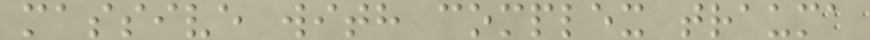massive with complex trauma
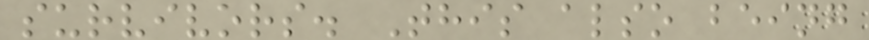survivors. This also being
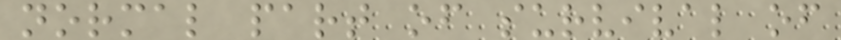normal part of survival of
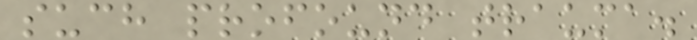such profound trauma.
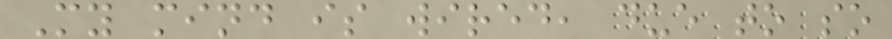My mind is wired, due to so
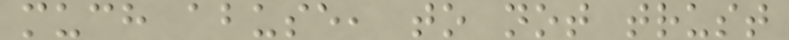much abuse, to not trust
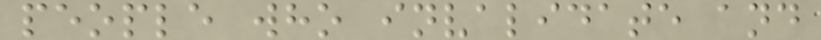people who invalidate and
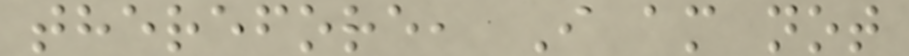therefore, I am not
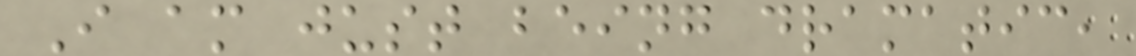I am just being dramatic,
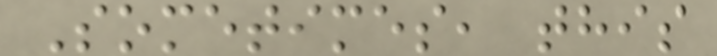Sometimes, this
